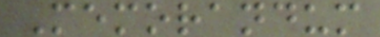Memorandum
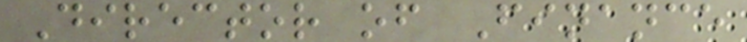Director of Finance
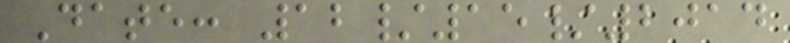Date: 12/15/2014
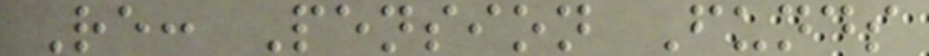Re: Pension Funds
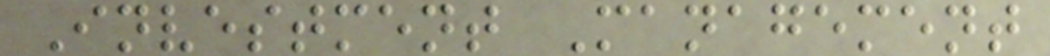Investment Management
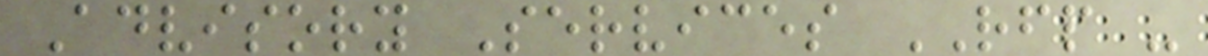Advisory Services RFP -
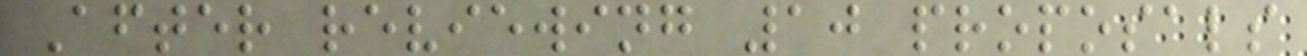After reviewing 10 proposals
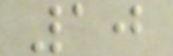10
